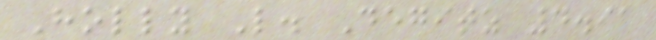Holly L. Degitz 4.91
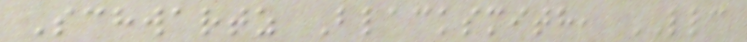Schwartz Blacksmith, LLC
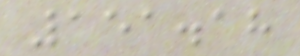151.18
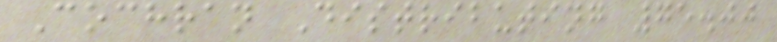Cochran Distributing 75.00
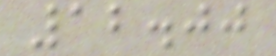12.00
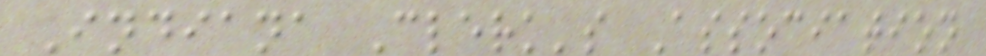Indiana Clerk's Association
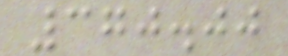370.00
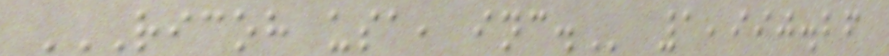RICOH USA, INC. 1,990.26
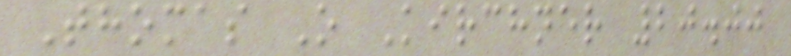Thomas O Kirchner 20.00
